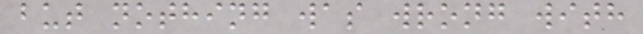but nothing was wrong with
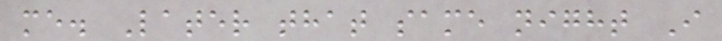me. Later that same night I
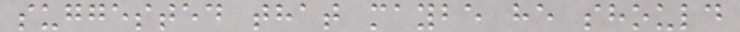suggested that maybe he should
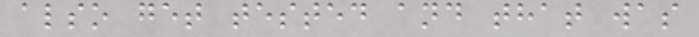also get tested and that was
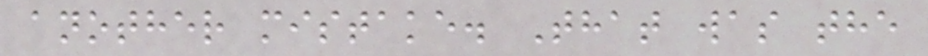another mistake. That was the
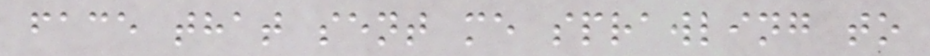face that sent me sprawling to
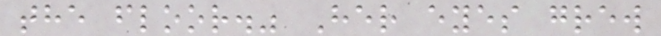the floor." Her eyes grew
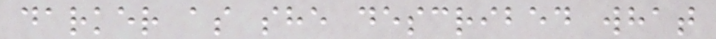darker as she described what
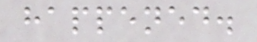happened.
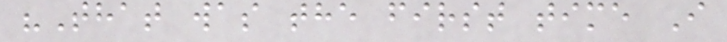"That was the first time I
